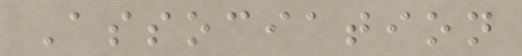Association
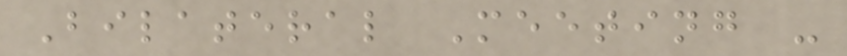Bilateral Meeting -
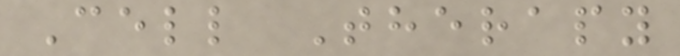Cell Therapy
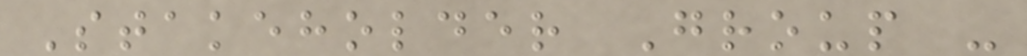Stakeholder Group -
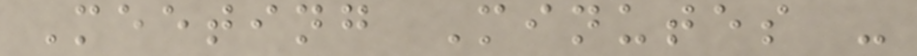Meeting Minutes -
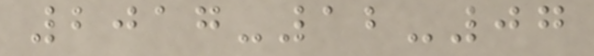2017-12-07
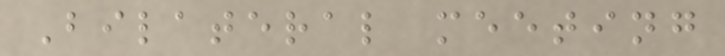Bilateral meeting
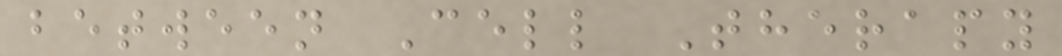between Cell Therapy
